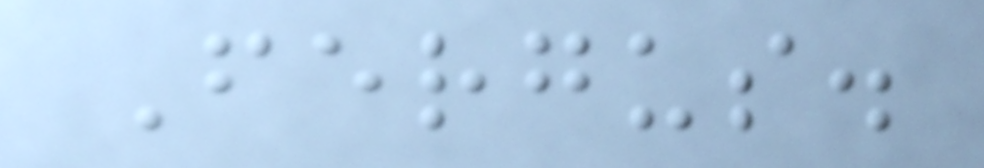Fergus.
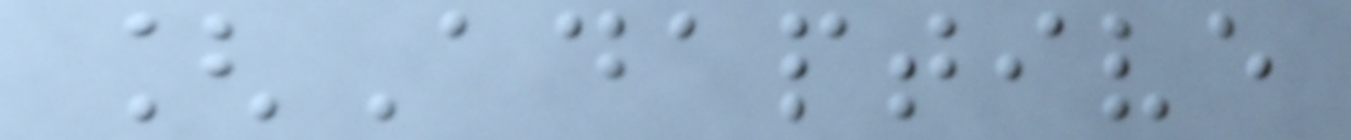[Adaptive
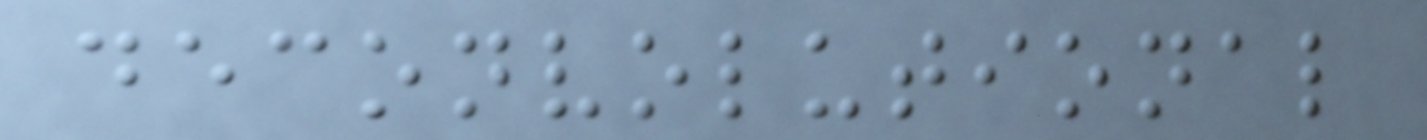deconvolutional
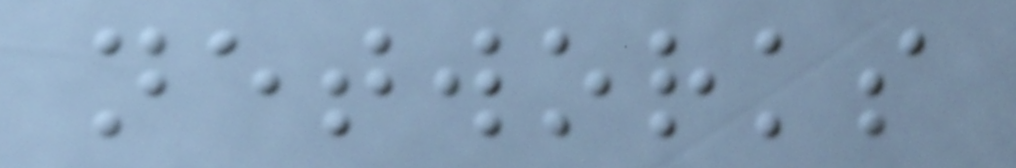networks
